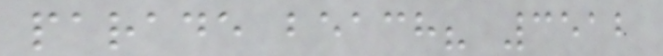parade beach? 3512
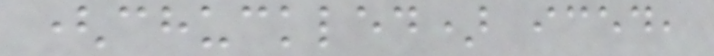(chuckled) iced,
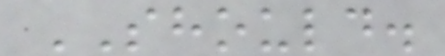SHOULD.
